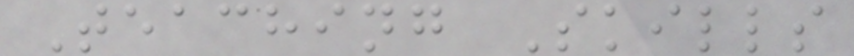Teaching Skills
